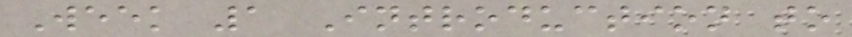Week 1 Introduction to
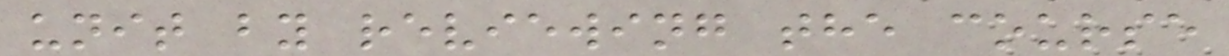unit by reviewing the course
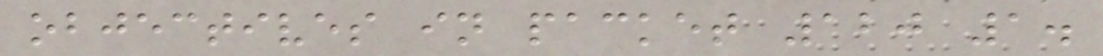objectives in packet 120 1.
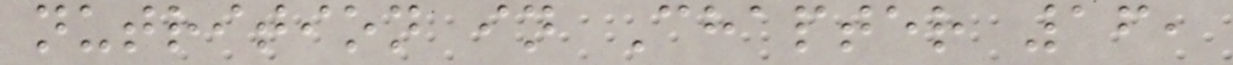nutrition in Chapter 16,
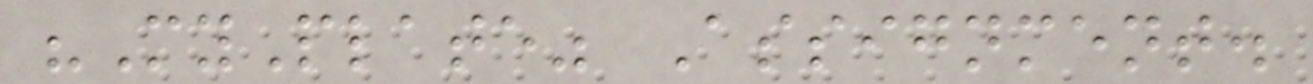"MyPlate" Assignment.
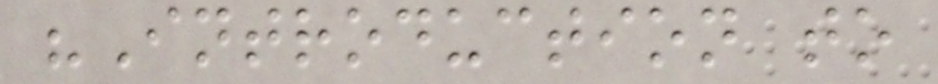"Introduction to
